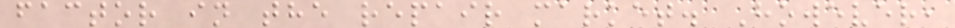factor in the repair market. However,
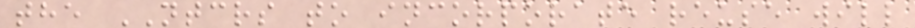the NTCRS to incorporate reuse will
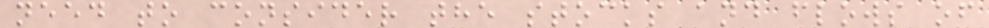need to consider the stocks and flows of
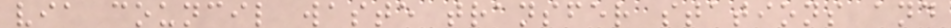via council waste transfer stations and
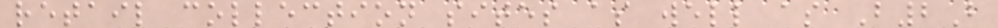retail collection sites as well as B2B
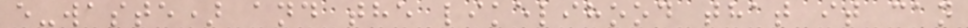e-waste) and the likelihood that it can
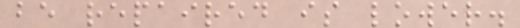be repaired is lower.
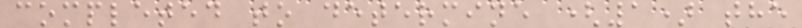completed to determine (1) the
